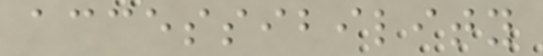accessibility
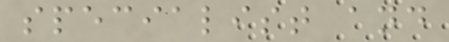specialist and
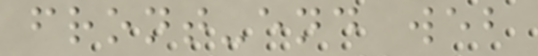front-end web
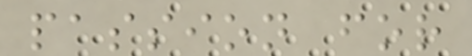passion for
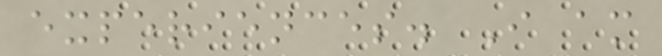experiences. I am
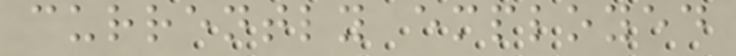currently employed
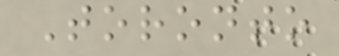Toronto
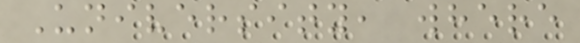University, where
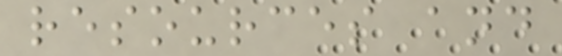resources and
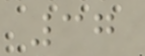37
